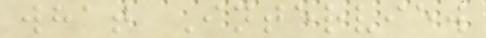what Interview
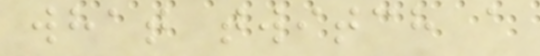what twitch a
